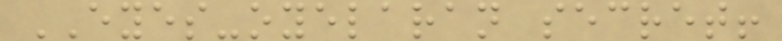EYES-oyelaran secret!
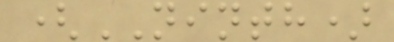(NINTH)
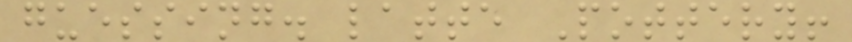guessing. latte Pottery!
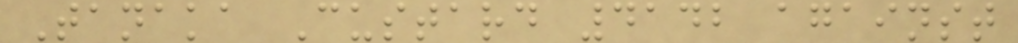Tanaka Custard 4142 against
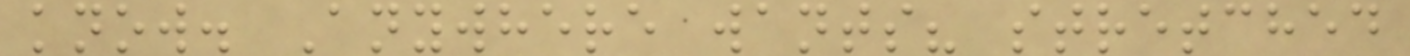know. Anywhere wants? stretched
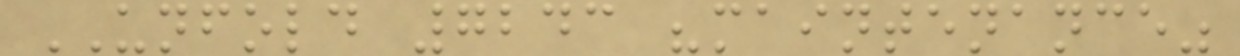UNFOLD 7243 "maintenance"
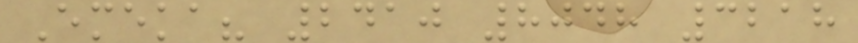Emeka? 2410 8048 3218
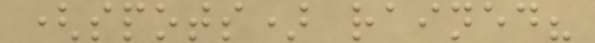(spots) rained?
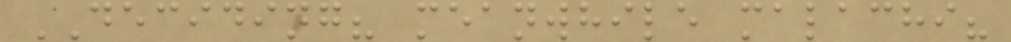DECIDING? meanwhile malachi?
